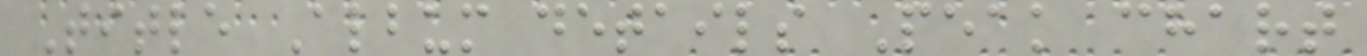Title Album details Peak chart
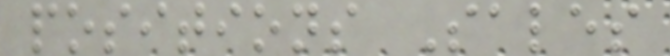positions Sales
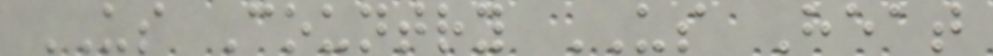US Country US Heat
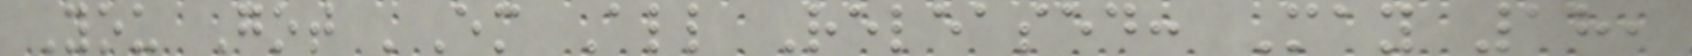You Got 'Em All Released: May 18,
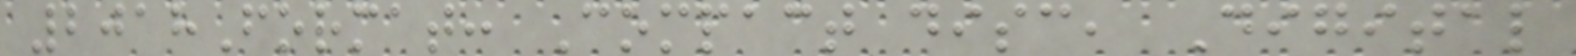2018Format: Compact disc, Digital
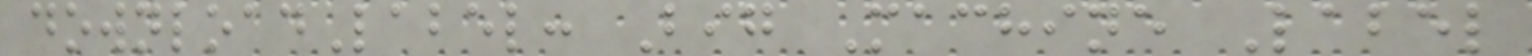downloadLabel: Big Machine Label
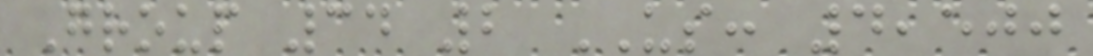Group 34 2 US: 4,500
